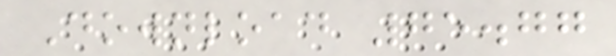Download 75.77
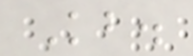Kb.
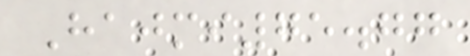Hajmi75.77
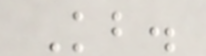Kb.
